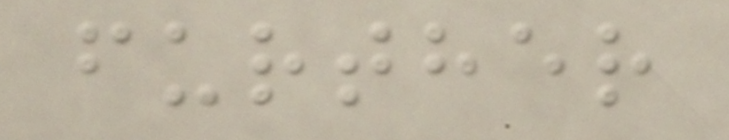further
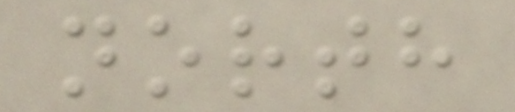north
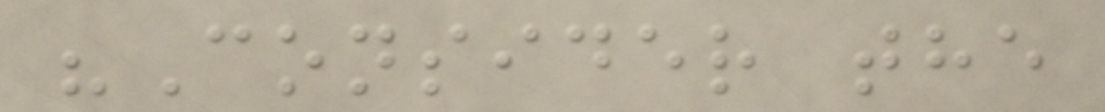"Consider the
